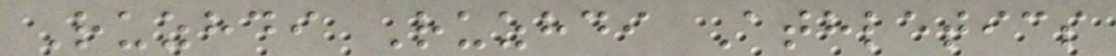Ruzhdi Ruzhdi Athletics
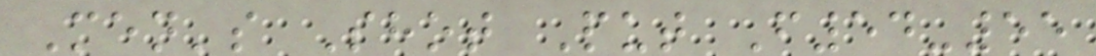Men's Shot Put F54-55
